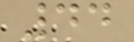44
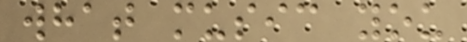what music you
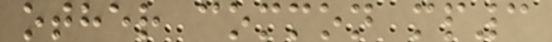other common mp3
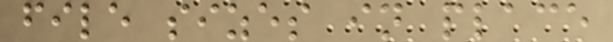file sizes in place
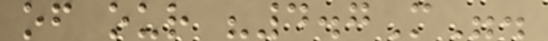of our "4.7M".
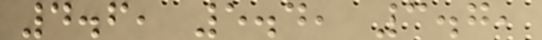4.6, 5.4, 3.7,
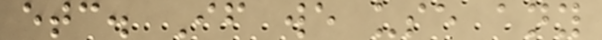etc. If we use any
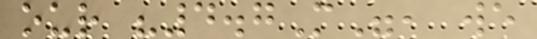our "4.7M", we
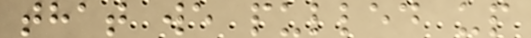that we pulled up
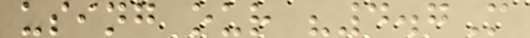using our "4.7M
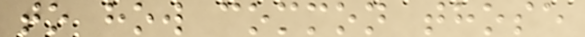to how common those
